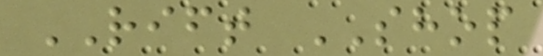RIFT SHOP
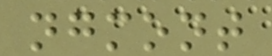ngmont
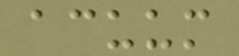acuum
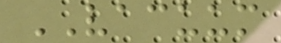VACUUM
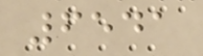6541
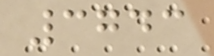3743
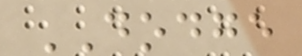DODGE
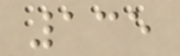135
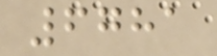6781
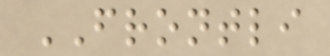FRONTLI
